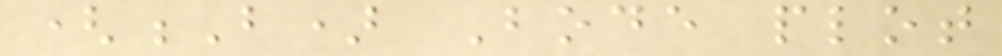(B) Bode plot
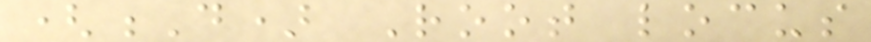(D) Root locus
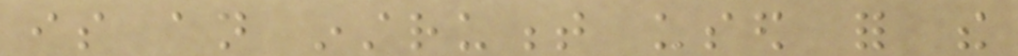is an instrument used for the
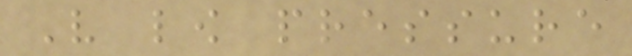Very low pressure
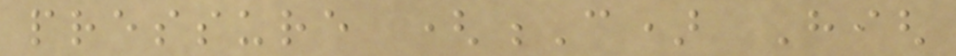pressure (C) High
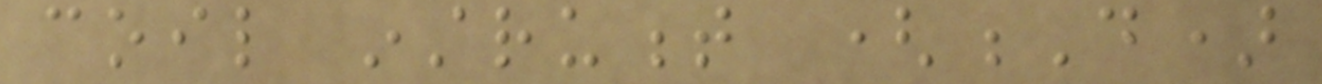coil instrument (D)
